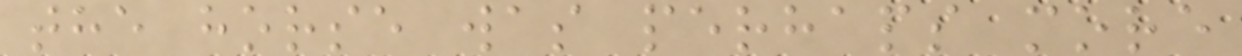the horse was perhaps more
